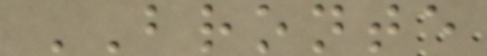BRONTE
